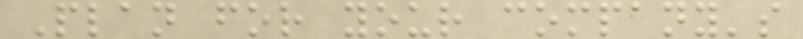Plan for your company's
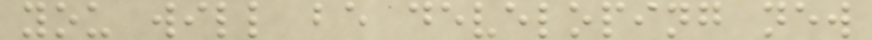you will be developing new
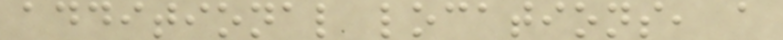additional locations, a
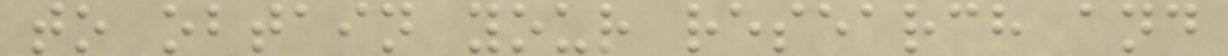to obtain your research and
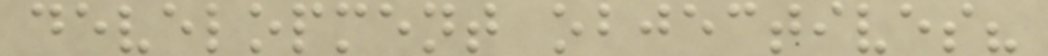development objectives?
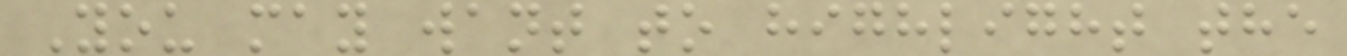You may want to highlight the
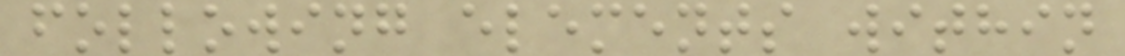following elements within
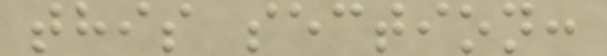this section:
